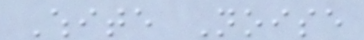White Noise
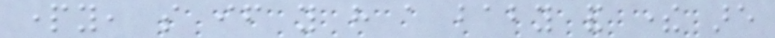party, so if you have a baby and there are
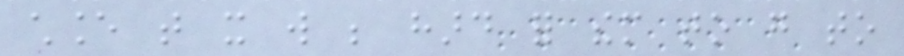chance that it will be hard for them to go to
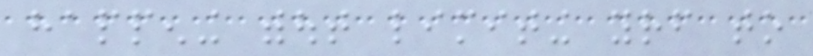happening without limiting yourself to
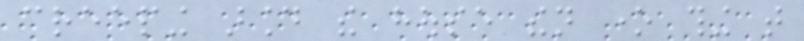creeping around the house then one thing that
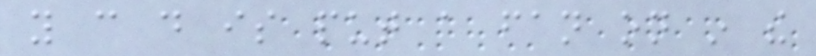you can do is put a fan on in the
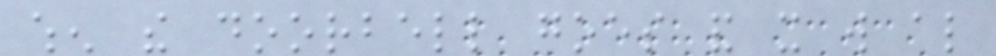when the doorbell goes and it will also
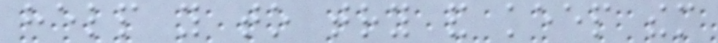help you to try and keep them
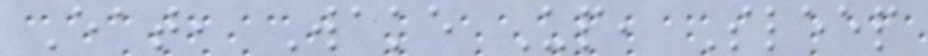Eat, Wake Up, Sleep
